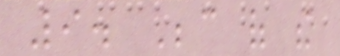9. Because of the
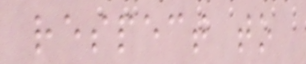respect to
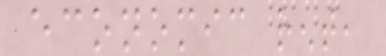economic rent,
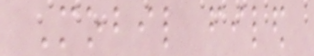Mobil filed
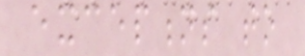exceptions to
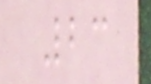23
